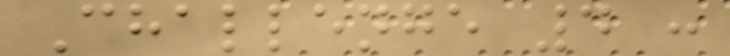Challenge 4 :
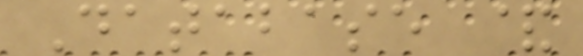Database &
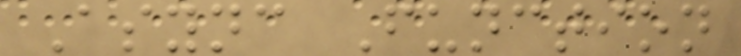Async Function
